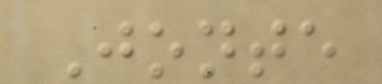Jonte
